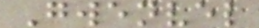Gwenvel
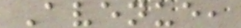Avenue,
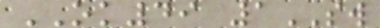OK49 1SW
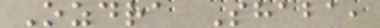Ozdra Shaba,
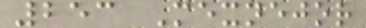253 Mexnejor
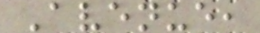Avenue,
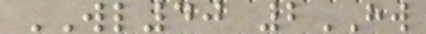WL40 2HW
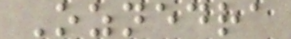Oznedra
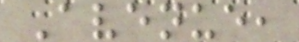Avenue,
